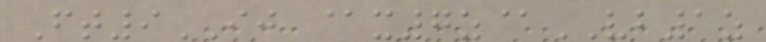Ft9IJ @x7z@VB1z
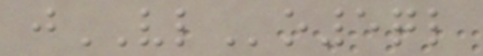jVLo5ql
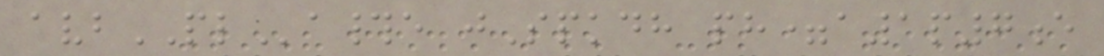avbPLa#e jSpkdh ph=a1p7e
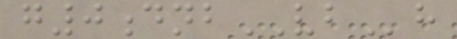g0dnbVBh
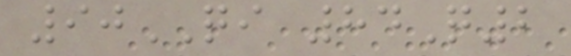90QI 84Q2
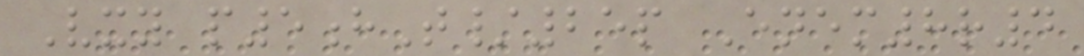Vxy p5hT/25p Enem8r4
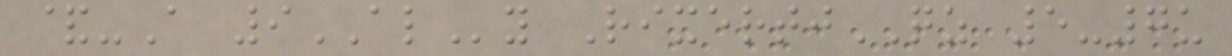&-A 9ALy RixertjQZ 5-7u
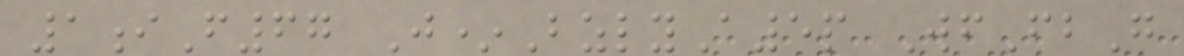1iF67 J*BzlyA5p WfFbG
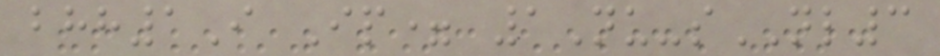bhh1I Ip= 1Nu-sNL3
